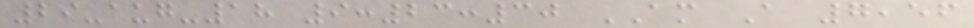29-aug-18 9:23:30 AM A 7,56
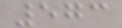573
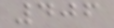406
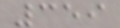359
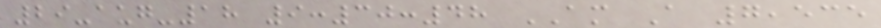29-aug-18 9:30:48 AM A 7,535
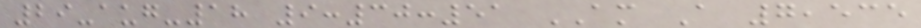29-aug-18 9:30:51 AM A 7,535
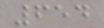654
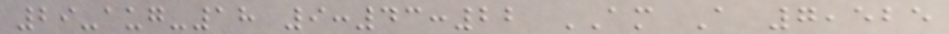29-aug-18 9:43:22 AM A 7,525
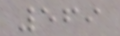569
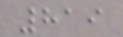819
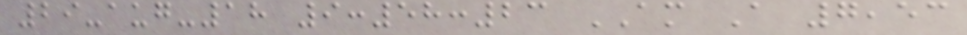29-aug-18 9:58:23 AM A 7,53
